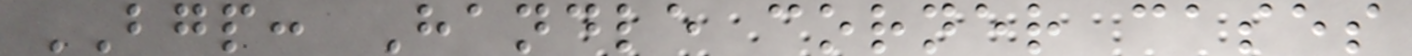BGP: Handle corner cases
